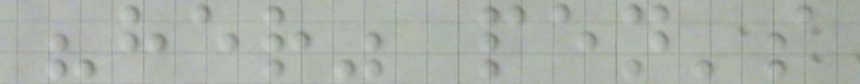"her" pen's
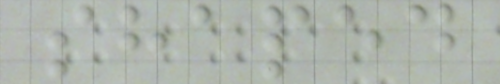shaped
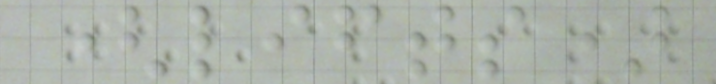(lifts)
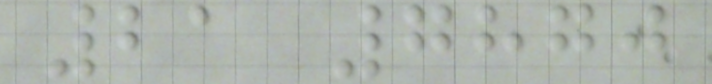21 7870
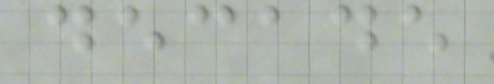decade
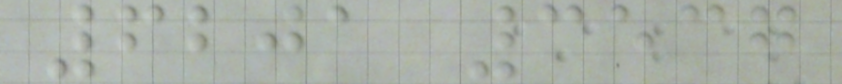6201 3537
